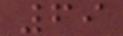69
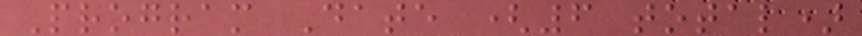Program Date (6 total)
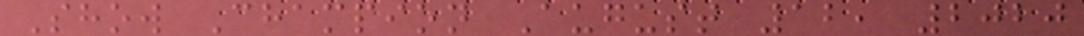Show Champion August 12, 2020
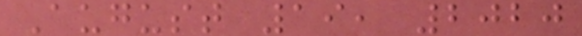August 19, 2020
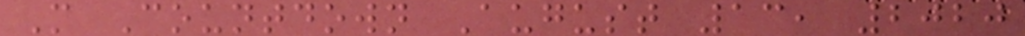M Countdown August 13, 2020
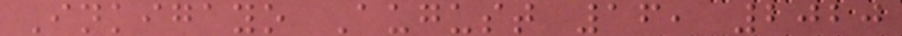Inkigayo August 16, 2020
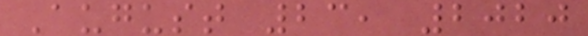August 23, 2020
